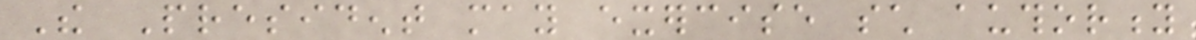The President may exercise such authority
